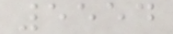5554
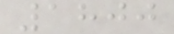1800
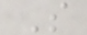S
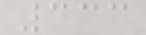333
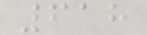618
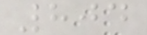804
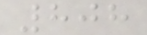808
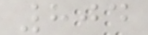804
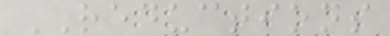REDUCTIONS
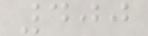400
